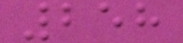258
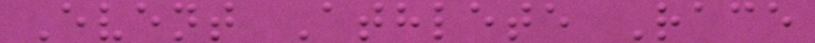Event Athlete Race
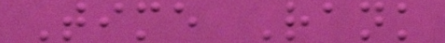Time Rank
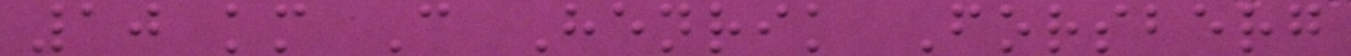10 km C Henrik Forsberg
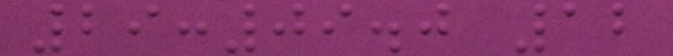29:09.0 12
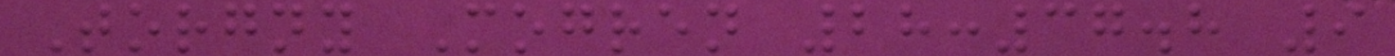Torgny Mogren 28:37.8 9
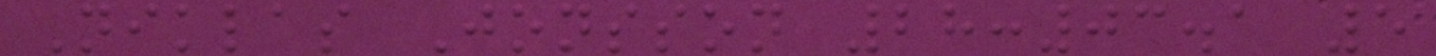Niklas Jonsson 28:03.1 5
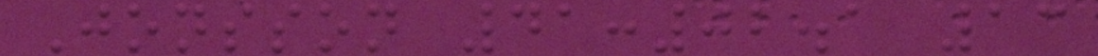Jonsson 41:02.1 13
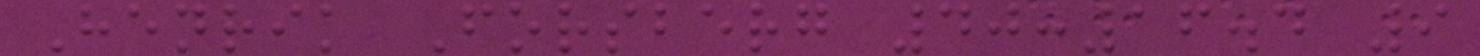Henrik Forsberg 40:16.4 9
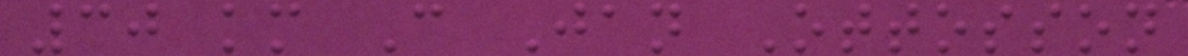30 km C Jan Ottosson
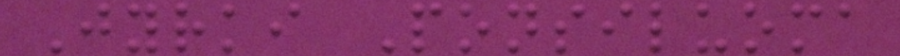Jyrki Ponsiluoma
